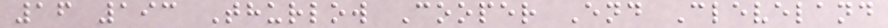16 193 Thurlow Cooper End Cleveland
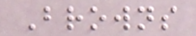Browns
